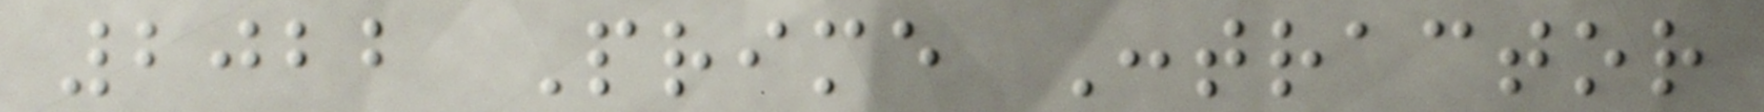2022 Prime Contractor
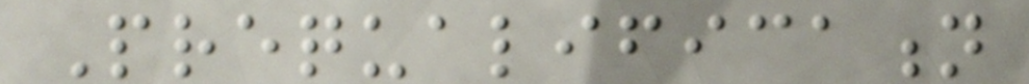Prequalification
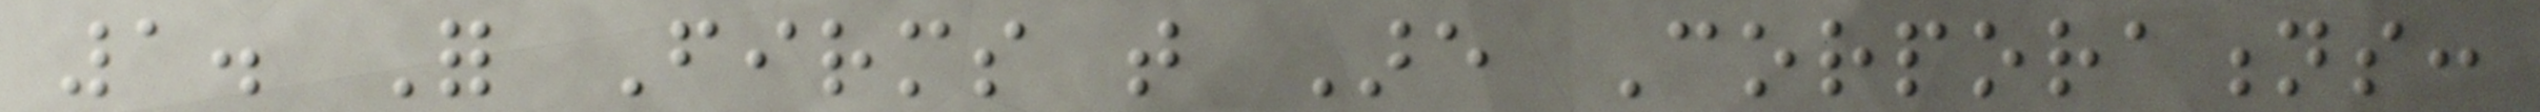1. For Firms that Are Corporations:
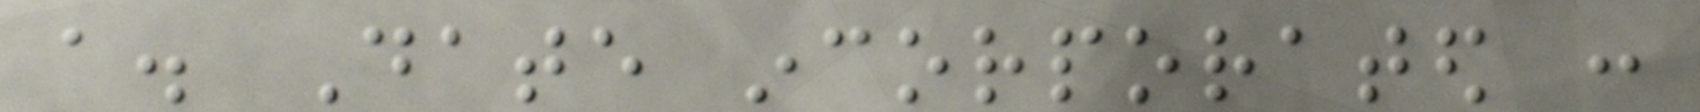a. Date incorporated :
